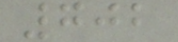702
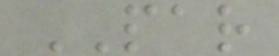PAR
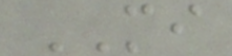MI
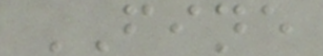FINE
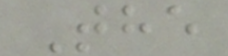The
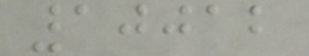10012
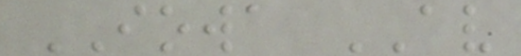IOWA AV
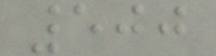500
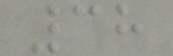38
